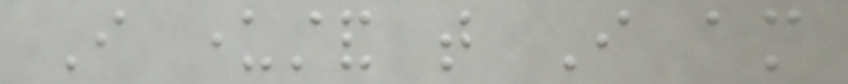I understand that I am
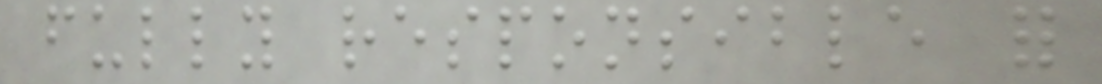fully responsible for
